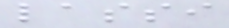lassi
